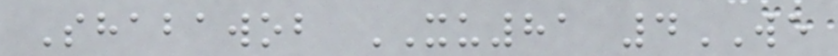Shabawob XU81 4WE
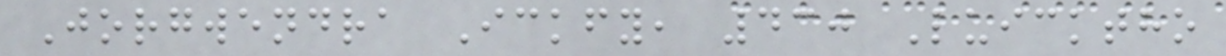Jorgwendra Ickfy, 430 Luicktho
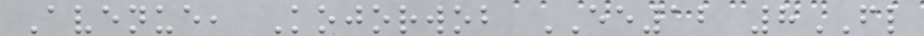Avenue, Kojorwob EE12 8FL
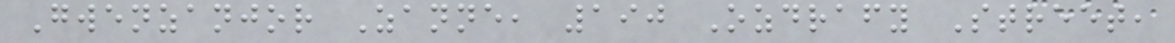Gwenzanjor Zanne, 190 Ozdrafy Street,
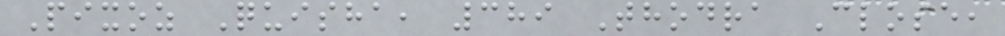Pixoz Quisha, 389 Thodra Close,
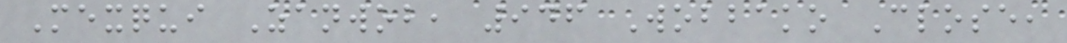Mexqui Zanwob, 946 Wobbako Close,
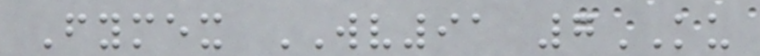Fymex WV91 7KU
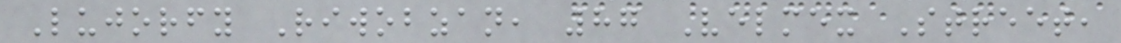Lujorfy Riwobzan, 87 Velmex Street,
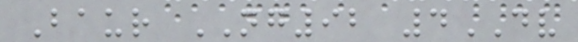Baur NG92 4DV
